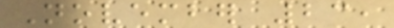November 23,
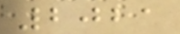2021
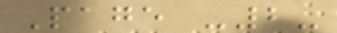Page -2-
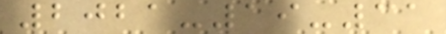2021-19-31
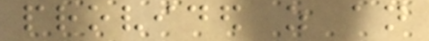provided as an
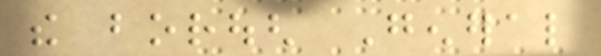the borough General
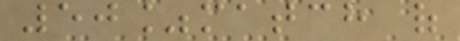50%match of
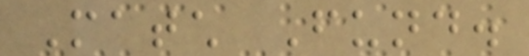Match Fund.
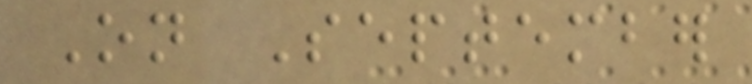On September
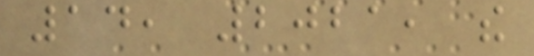14, 2021, the
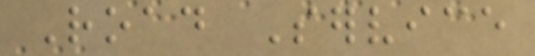Road Service
